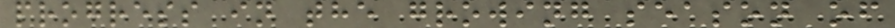progress in the growing season of
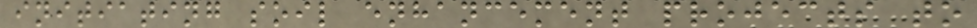initiating soil enhancement projects to
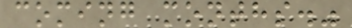coming months."
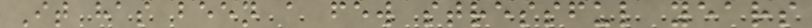It has been a few stressful years
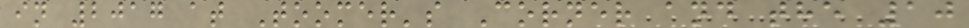in 2017 at Toomer's Corner and the 10
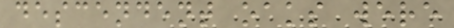descendent oaks were
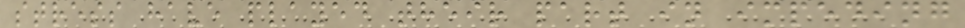stress have played their part in impeding
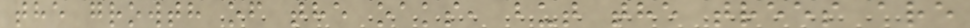the growth of the oaks, but the trees are
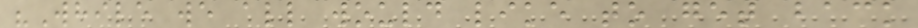"While we all would like to get back
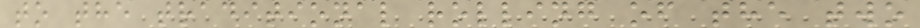to the traditional rolling of the two
